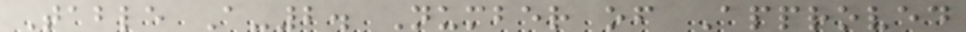Table A-2. Number of Approved
